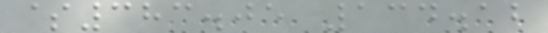$383.05 134.12
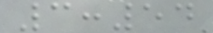3:54
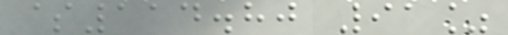$114.80 91%
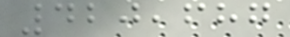420,687
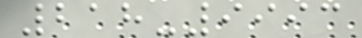218-9993
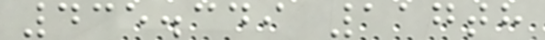435.349 117th
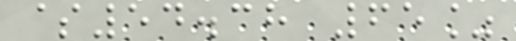$54.38 65%
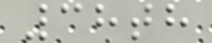38th
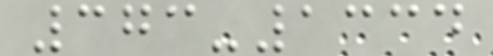373-1334
